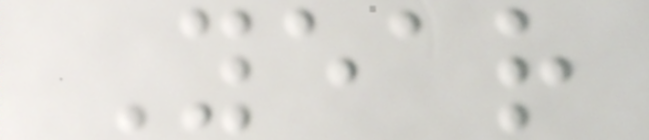Year
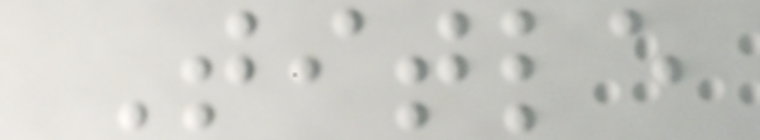Title
